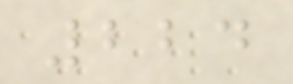224
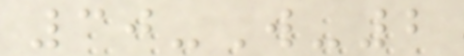30-W-2
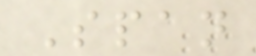Span
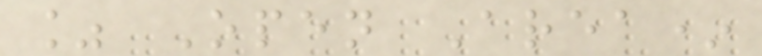% Open Area*
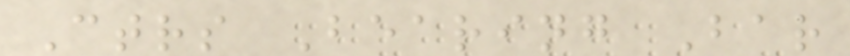Ctrs Bearing Bar
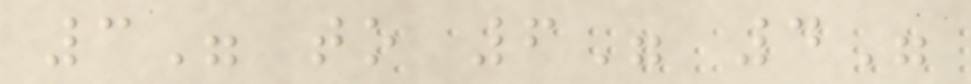3" to 6" 4"
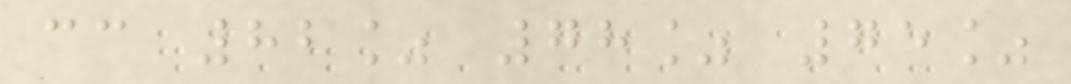cc 82% 78% 75%
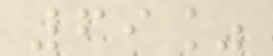69%
